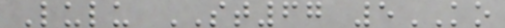Lulu ST67 5KO
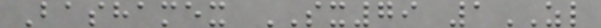Bashamex SX79 1ZL
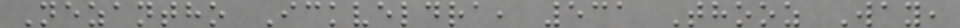Nezantho Ickveldra, 531 Thooz Way,
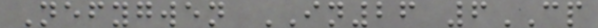Nefygwen IN26 6CP
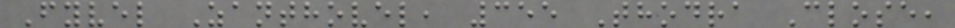Fyvel Zanthovel, 355 Thodra Close,
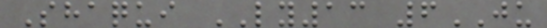Shaqui LY13 6JU
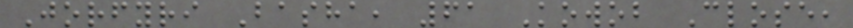Jorfyri Basha, 61 Kowob Close,
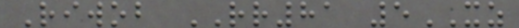Riwob RR81 5XZ
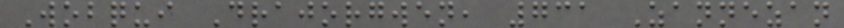Wobqui Drajorgwen, 731 Zannezan
